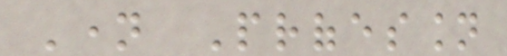Name Profession
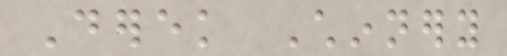Derek Chinnery
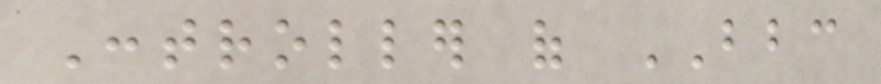Controller of BBC
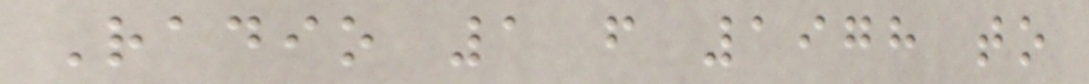Radio 1 from 1978 to
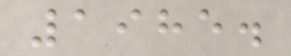1985.
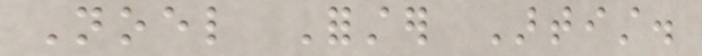Noel Forster Artist.
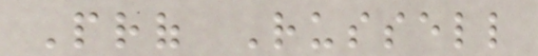Prof Russell
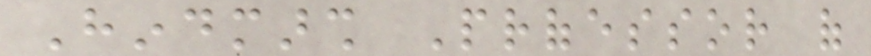Hindmarsh Professor of
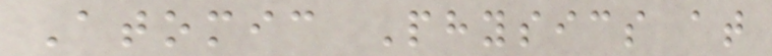Atomic Physics at
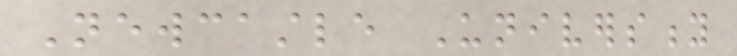Newcastle University
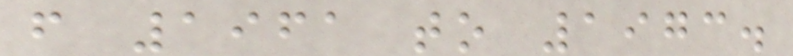from 1961 to 1973.
